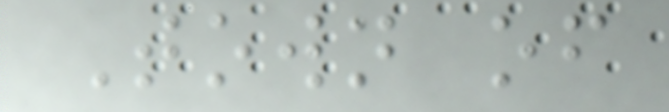Town of
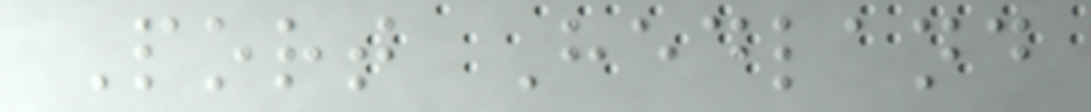Port Hedland
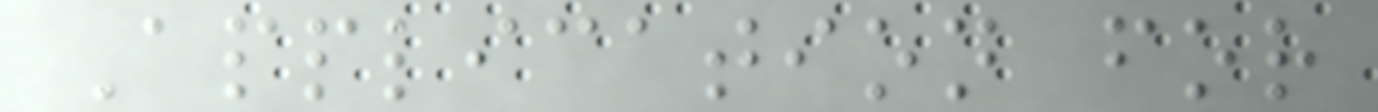Application for
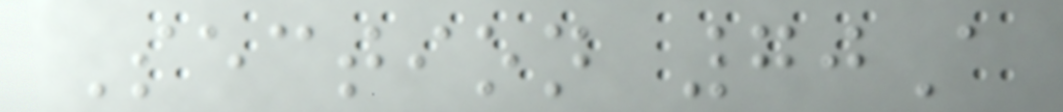Section 70A
